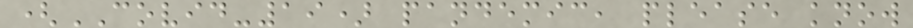(COVID-19) pandemic, please know
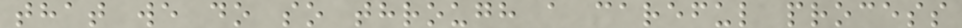that we do so through a careful process
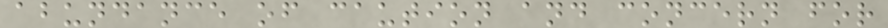abundance of caution and concern for
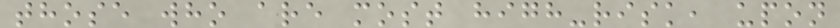those who are most high-risk, upon
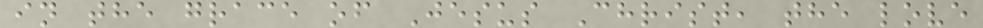in the grace of Jesus Christ, the love
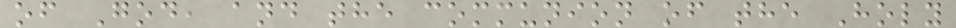of God, and the communion of the Holy
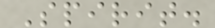Spirit.
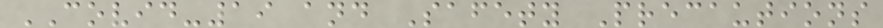COVID-19 and Safety Precautions
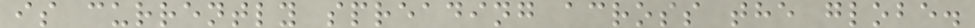is currently spreading across the globe.
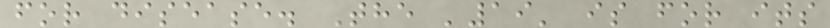for disease. The '19' is for its
